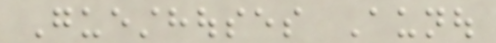Guesthouses Aunou
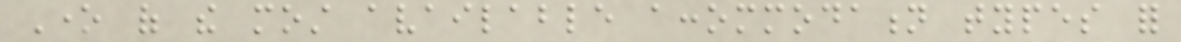One of the most available accommodation types for
